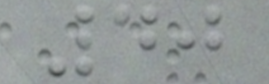40
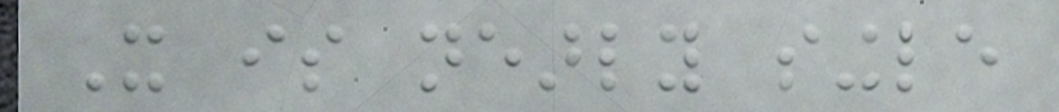It is nearly single
